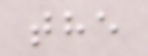the
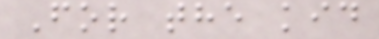For the kid
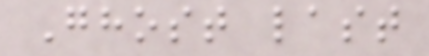Ghost last
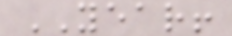YEAR!
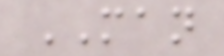MAN
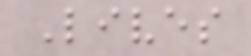Lives
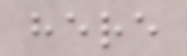here
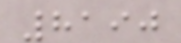8190
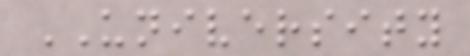UNIVERSITY
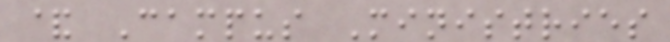& Campus Ministries
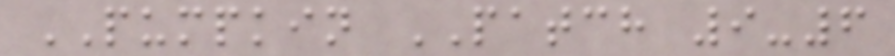PUMPKIN PATCH 9-6
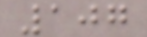107
